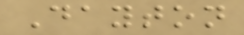Dayton
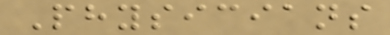Physicians
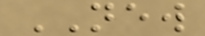NEW
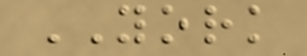YORK
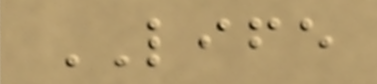LIFE
